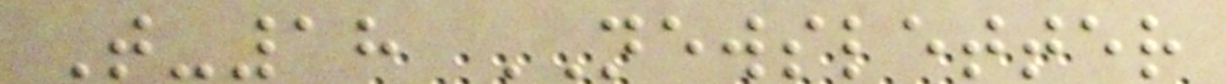T-18 NEWSLETTER
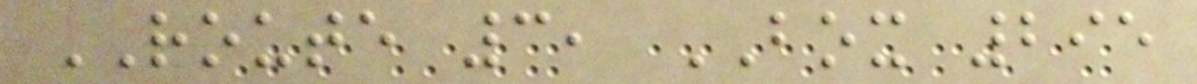ROUTE 3, BOX 295
